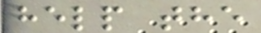help the
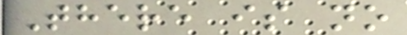There is no
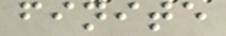finite
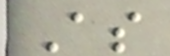As
